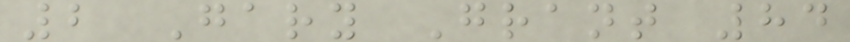2 Gary Grant 84
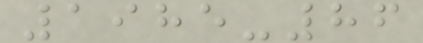1985-86
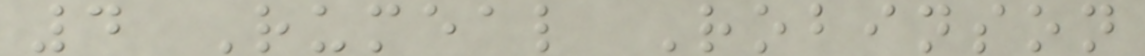4 Rumeal Robinson
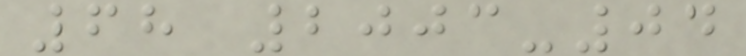68 2003-04
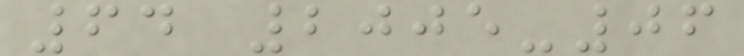64 2005-06
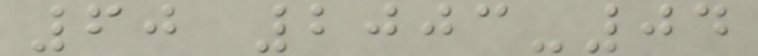60 2003-04
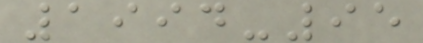1994-95
